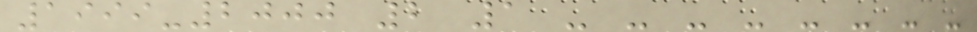1999-2000 2 1 - - - - - - - -
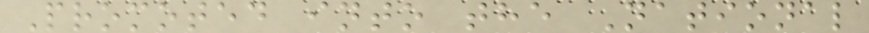Promoted into the National
